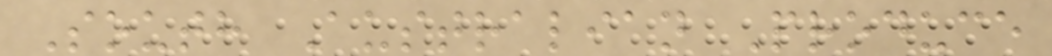South Australian Produce
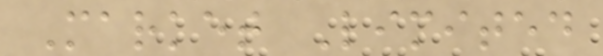Market Limited
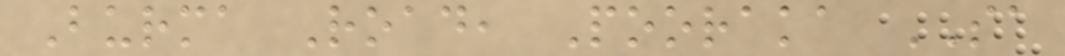Burma Road, Pooraka SA
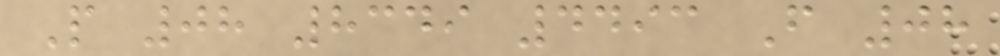P 08 8349 4493 F 08
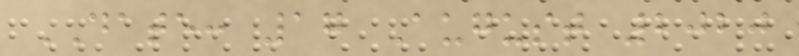DATE: 17 August 2020
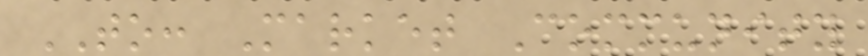TO: Market Community
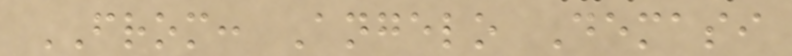FROM: Angelo Demasi
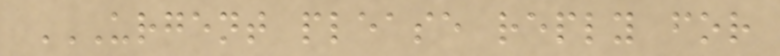URGENT PLEASE REPLY FOR
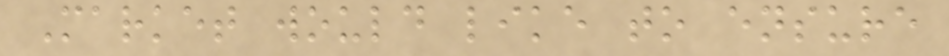Market would like to ensure
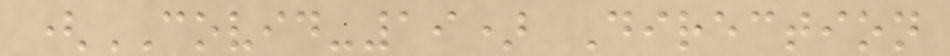(COVID-19) Direction
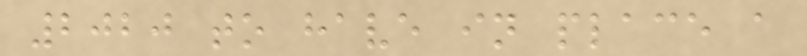2020 to have in place a
